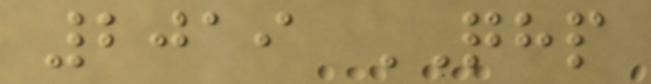2019 QHP
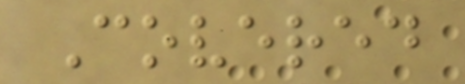Covered
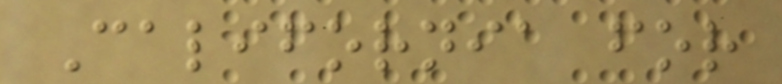California for
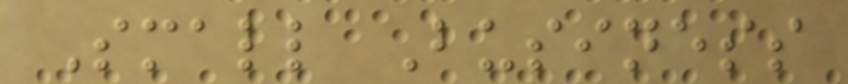Small Business
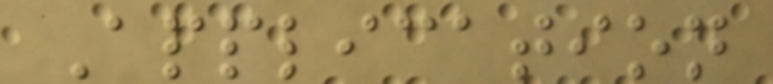Application
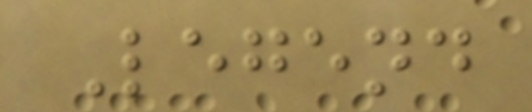Legend
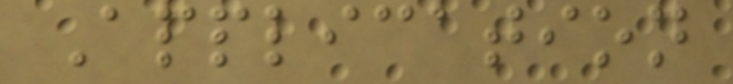Application
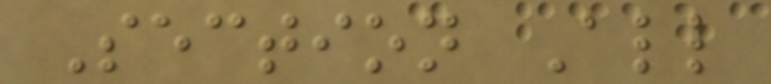Section All
